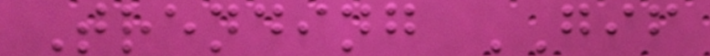Trending GIF
